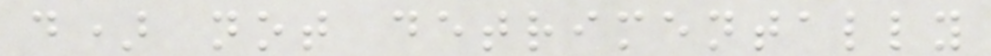d) not detrimentally
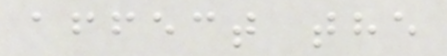affect the
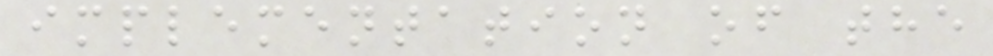implementation of the
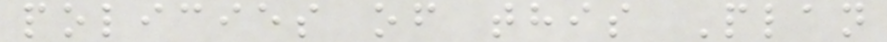policies of this Plan
